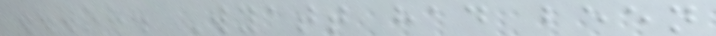...oh. Wyatt had been
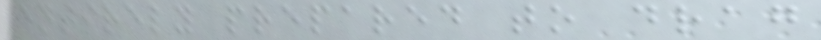entirely prepared to drag
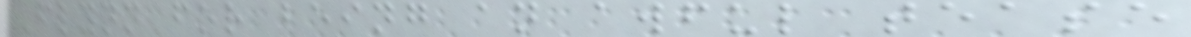Flynn for being an awful tease
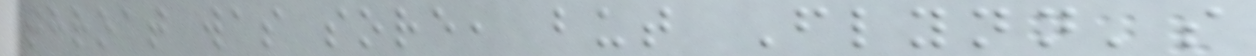throat was sore, but Flynn's
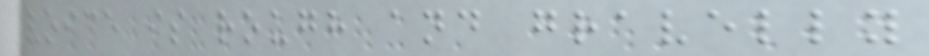voice is rough and gravelly
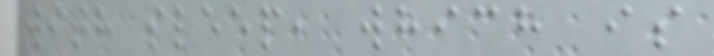with sleep, which is
